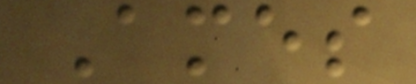Ames
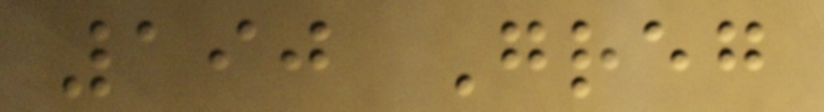190 Greg
